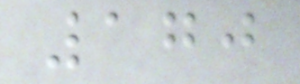170
